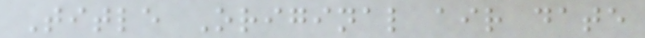Title Original air date
